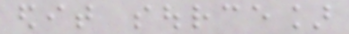edit source]
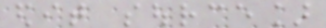edit source]
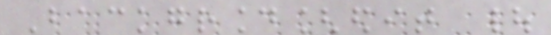Background[edit |
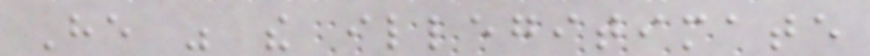He was the illegitimate
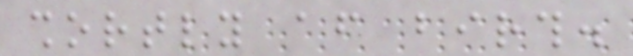shortly after birth.
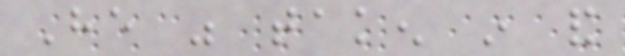He was taken in and
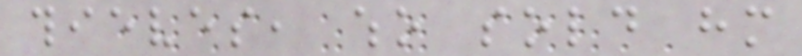thieves, who sold him
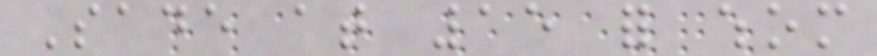Sade at 15 for whom
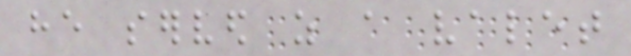he served as a valet
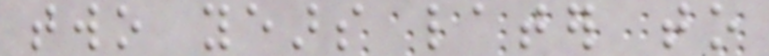two years later to
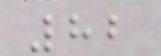82
